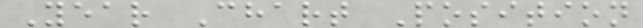Year Chart Position
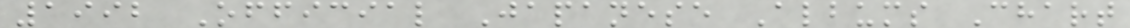1992 Official Japanese Albums Chart
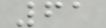61
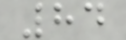84
